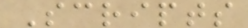Scripts
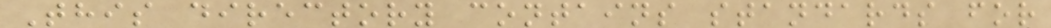This directory contains standards for
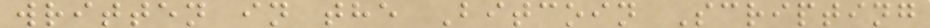written in the Bitcoin Scripting
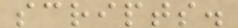scripts.
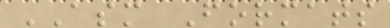ASM Formats
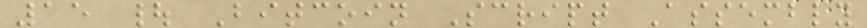15 | Bitcoin Script Assembly
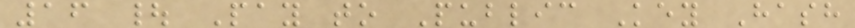16 | Pay to Public Key Hash
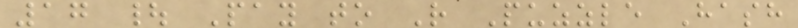17 | Pay to R Puzzle Hash
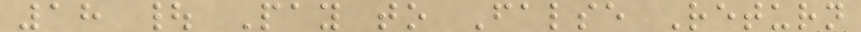18 | Pay to False Return
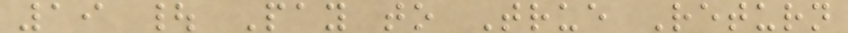19 | Pay to True Return
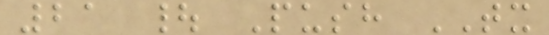21 | Push TX
